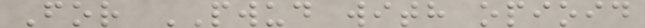For PWUD with opioid
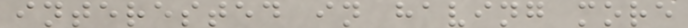interested in having more
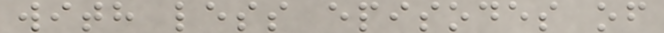with less episodes of
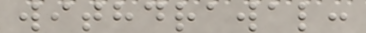withdrawal:
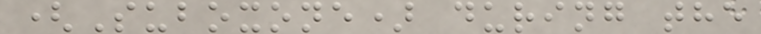(Suboxone) during the
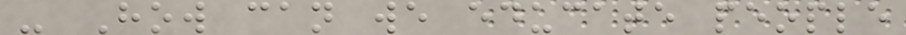- How can we educate people
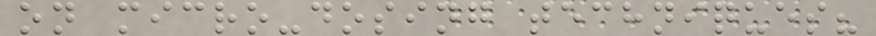on micro-dosing techniques?
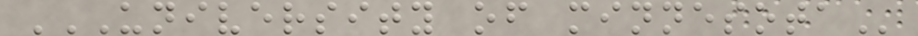UNIVERSITY OF MINNESOTA
